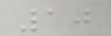10
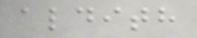aldith
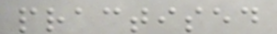practised
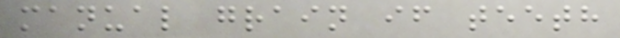manual grain if teeth
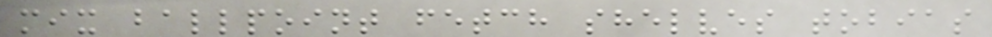mix ballpoint fetch shelves tobias
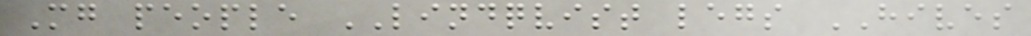Mg people LINDQVIST legs HIVES
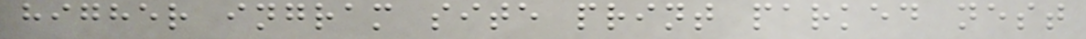higher ingram site print parked nest
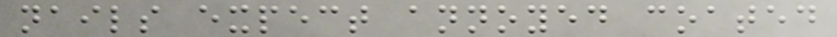nails expect annoyed coated
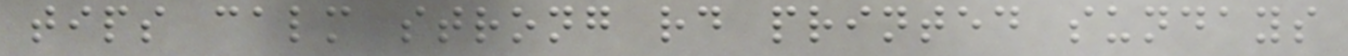tips calm strong rd printed sundays
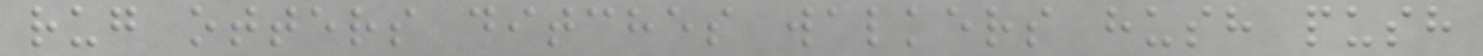rug otters ditches walkers hush push
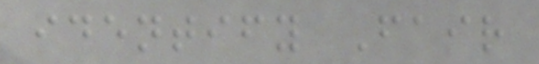identify Fair
